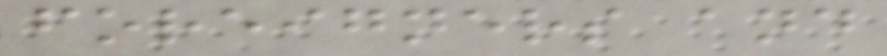foreigners and
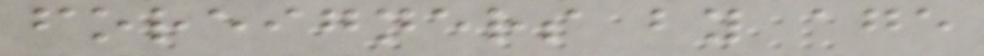foreigners by age
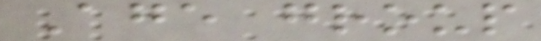Age group
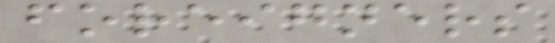foreigners
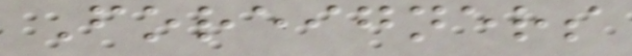Foreigners
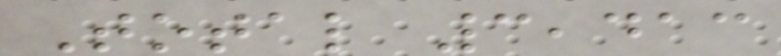Total 3,413
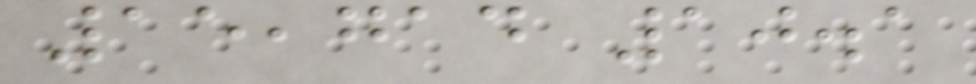15,714 10.1
